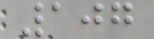107
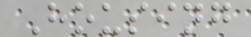Housing
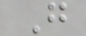G
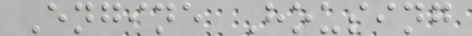Engine Housing
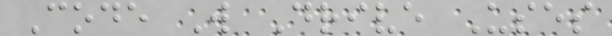Code W Drive Uses
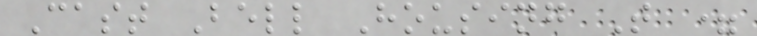Cast Bell Housing T =
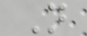N
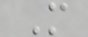M
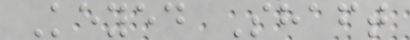Keyed Shaft
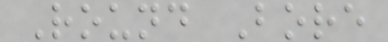Round Bore
